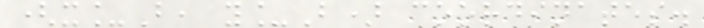(x_B, y_B) coordinates.
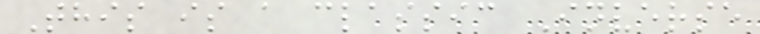This is a classic Inverse
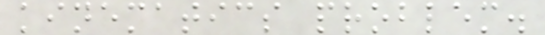kinematics problem.
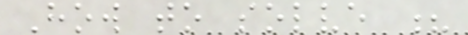How to solve ?
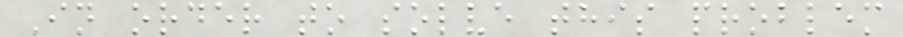In order to solve this problem
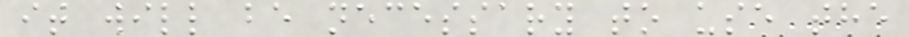it will be necessary to use the
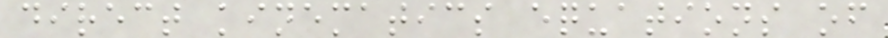direct kinematics equations of
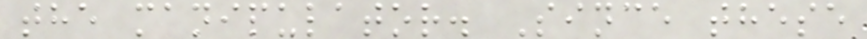the manipulator. Since these
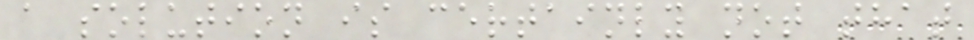a solution is certainly not that
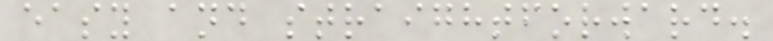easy and straightforward.
